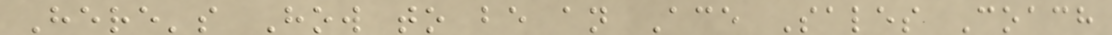Here's How to be an Ace Sales Coach
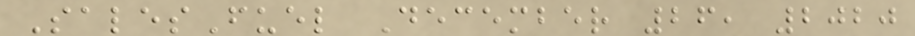SalesFuel December 26, 2020
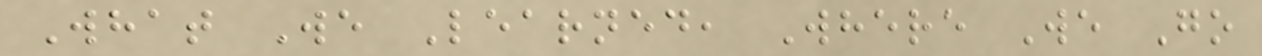What We Learned, Where We Go
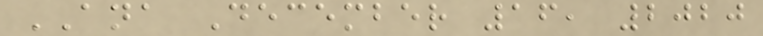ANA December 16, 2020
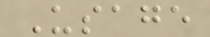Usage
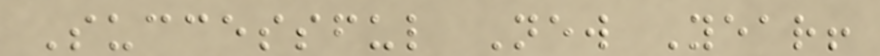Successful New Year!
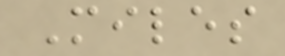Miles
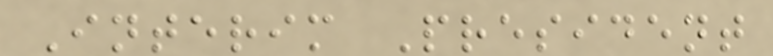Interim President
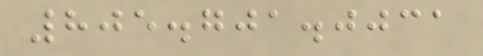805.701.0031
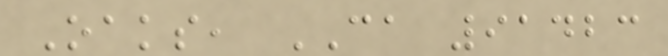Oaks, CA 91423
